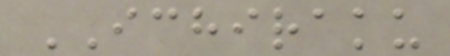ICHIRAKU
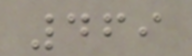469
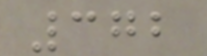372
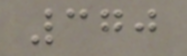370
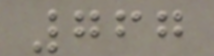767
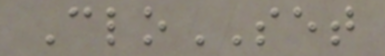CloSET
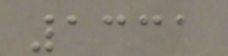1331
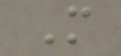M
